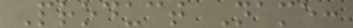Product Name:
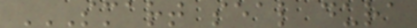SMART SEAL DURA
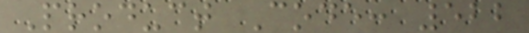Product Code: 522
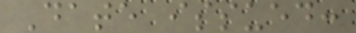Date issued:
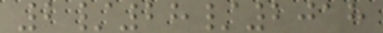2/28/2018
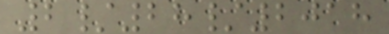2/28/2018
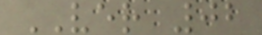VER 02
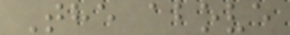The above
